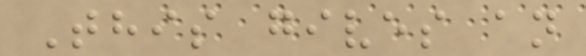This gives an
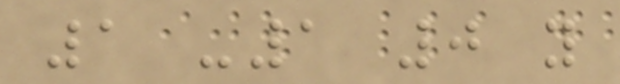1 -1 0 y
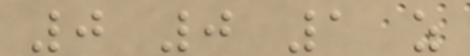0 0 1 z
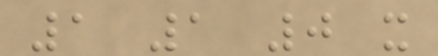1 1 0 x
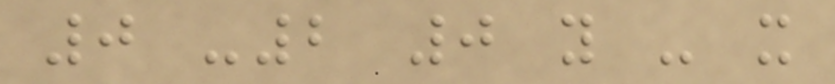0 -2 0 y - x
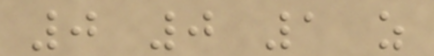0 0 1 z
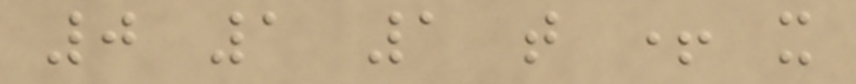0 1 1 t + x
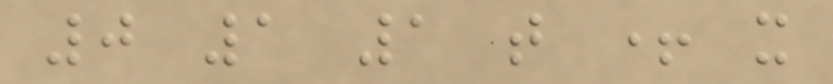0 1 1 t + x
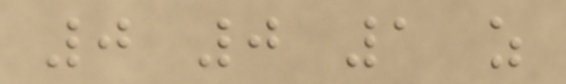0 0 1 z
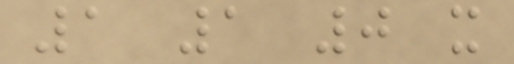1 1 0 x
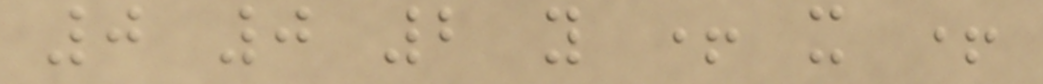0 0 2 y + x +
